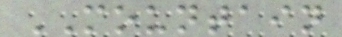MOUNTAIN
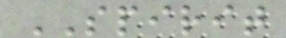SPIRIT
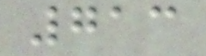713
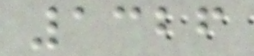1326
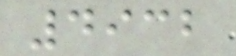4932
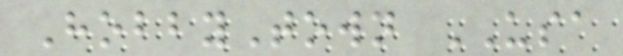HobbyTown USA
